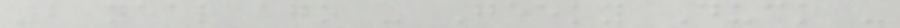2 year ago - Geeky Duck -
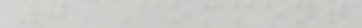0 Comment
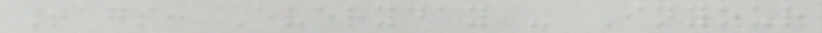Tags: Everyday - Inyour
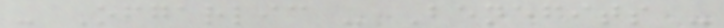- Ofgarlic - Benefits -
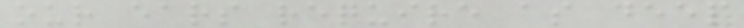our ears require as deep
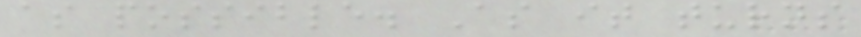as possible. As it turns
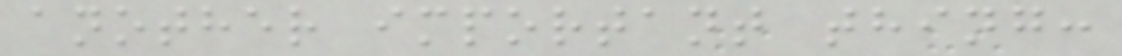another important thing:
